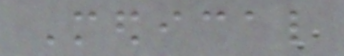Medical
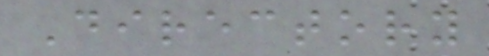Directory
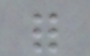for
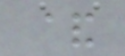&
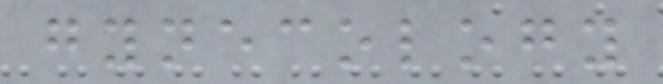gynecology
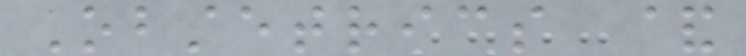Obstetrics &
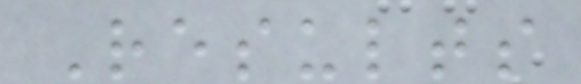Results
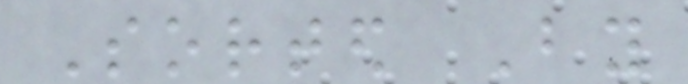Sorted By
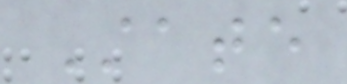State
